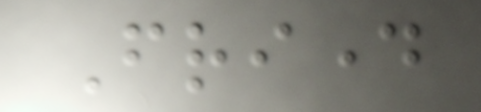Friday
